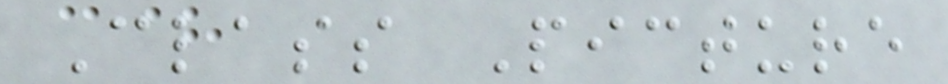Class Picture
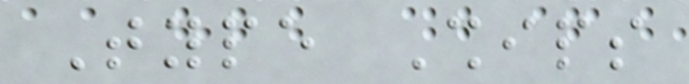Type Ships
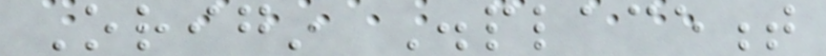Origin Displacement
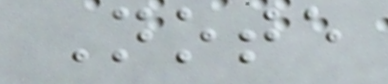Note
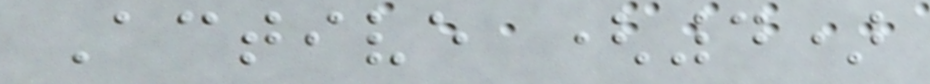Active (4)
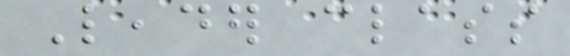Leader class
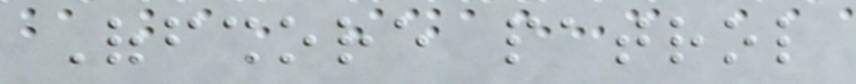Offshore patrol
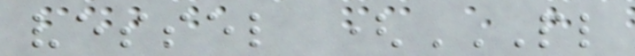vessel (PL
